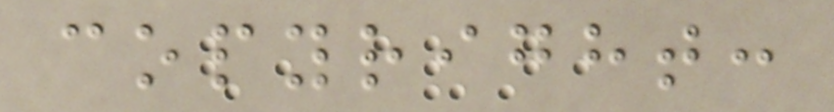copyright:
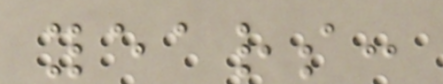years:
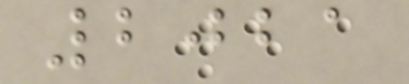2021
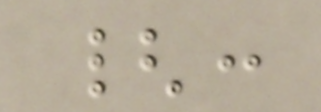{:
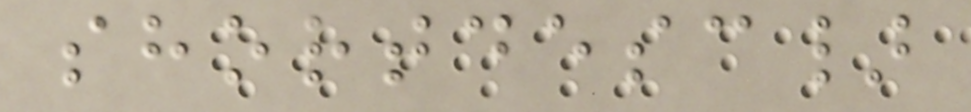shortdesc}
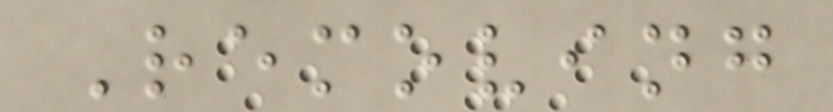Removing
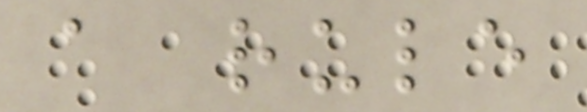a rule
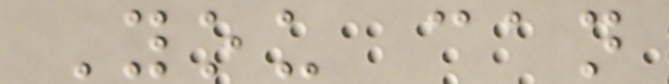You can
